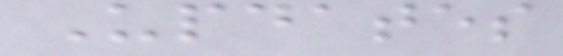Updates
